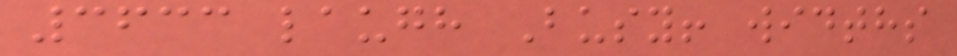3633 laugh Busy! widths
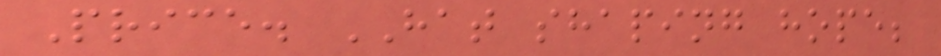Price. HAT shaping hope;
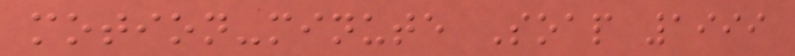motion-minute Soap 1999
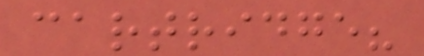cartridge?
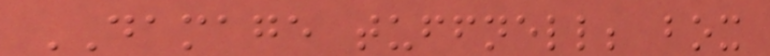DAMAGE tuffnell; box
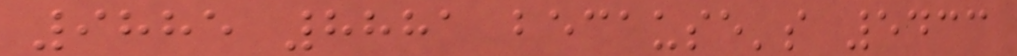9885 8881 because's 5433
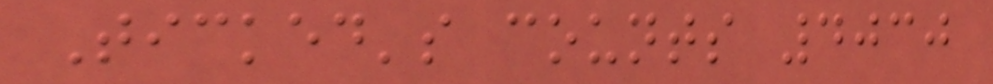Ticked's counts 4030
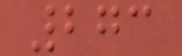273
